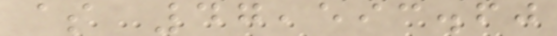$ 47,593.60
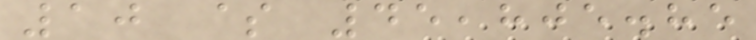10 $ 45,805.85
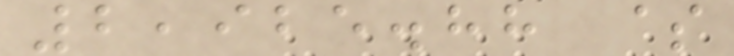2,925.88 $
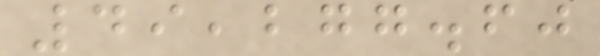49,277.60
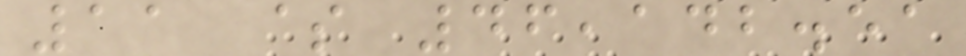11 $ 46,142.51
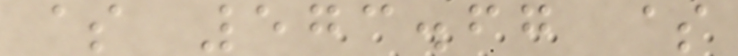$ 573.67 $
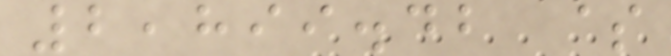2,899.42 $
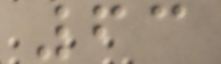63
